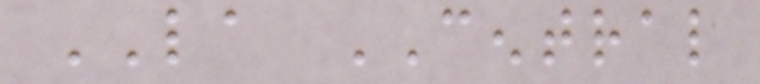LA CENTRAL
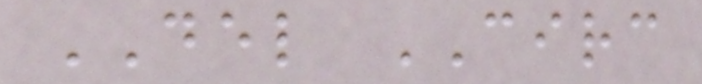DEL CIRC
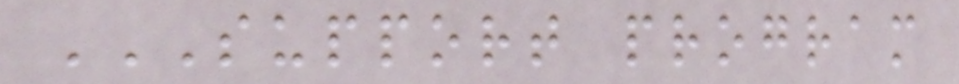SUPPORT PROGRAM
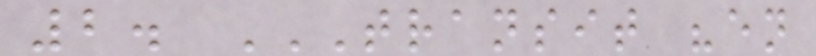2. TRANSIT "EN
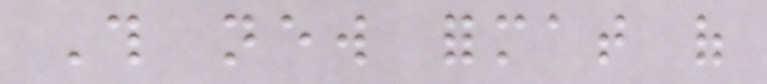This new format of
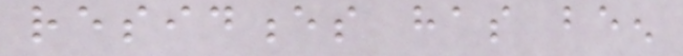residences has been
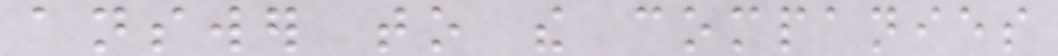answer to the companies
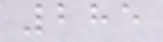285
